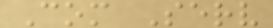Com Serv
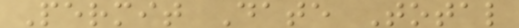Permit Date Total
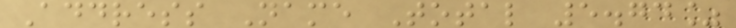Address Name Total 5.74%
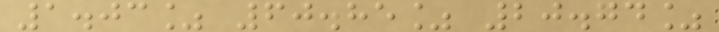1.03% 60.85% 20.74%
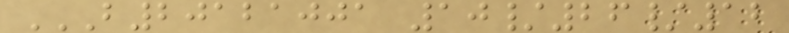B20121001 10/26/12
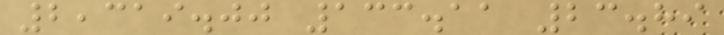2,319.00 133.11 23.89
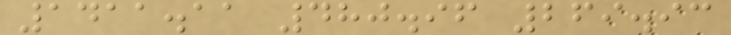1411.11 480.96 269.93
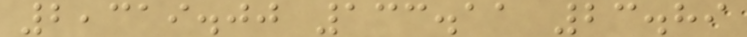2,319.00 133.11 23.89
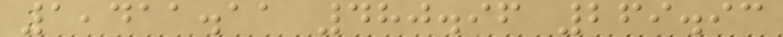1,411.11 480.96 269.93
